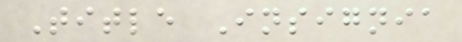Title Insignia
